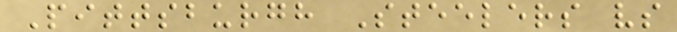Pittsburgh Steelers vs
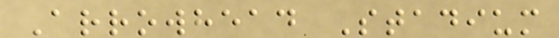Arrowhead Stadium
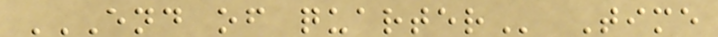END OF QUARTER Time
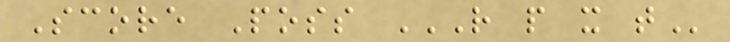Score Poss R P X T
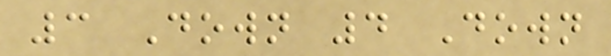3 Down 4 Down
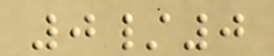0/0
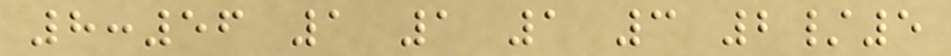8:56 1 1 1 3 2/5
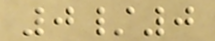0/0
